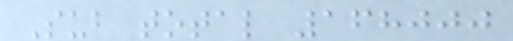Sub total 168000
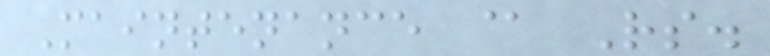Maintenance @ Rs.
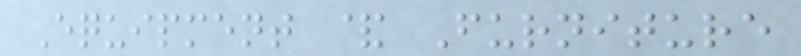Equipment & Furniture
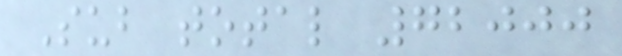Sub total 72000
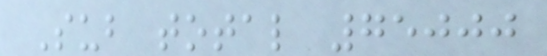Sub total 75000
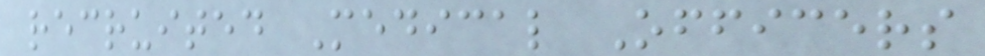recruited Medical Officers
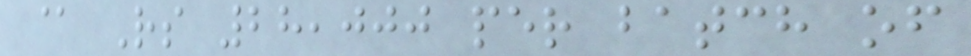@ Rs 28,000 per batch of
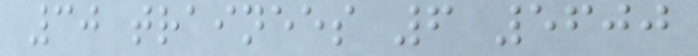30 trainees 6 5600
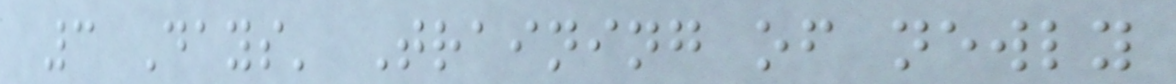3 Days' Training of newly
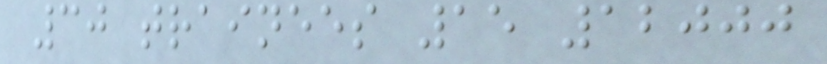30 trainees 15 12000
